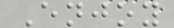Enjoy
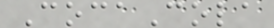CocaCola
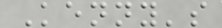Kenny's
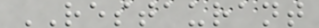RESTAURANT
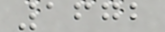1672
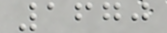1670
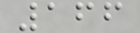166
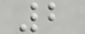2
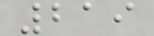219
